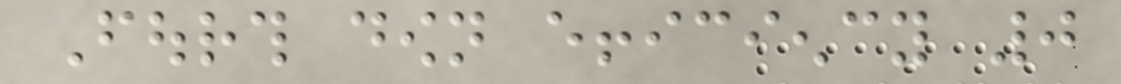Fourth down efficiency 0
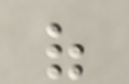of
